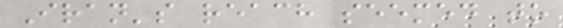Iran's reach seemed to
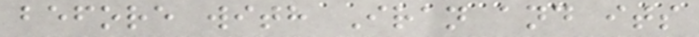before with Iran and its
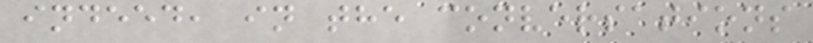indeed, in the conversations
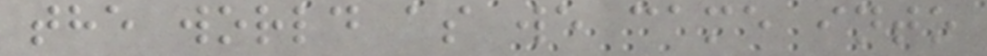the world as we came into
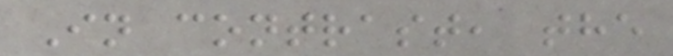In contrast, the
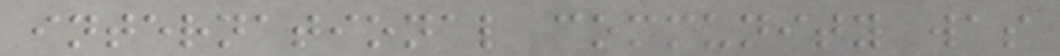international community was
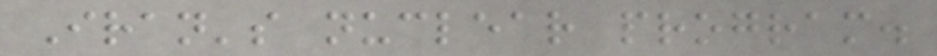Iran's nuclear program.
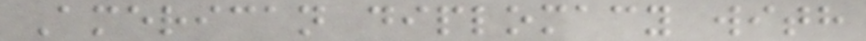American diplomacy with
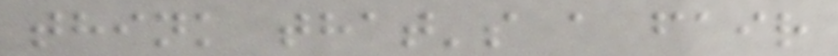think that's a fair
